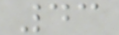43
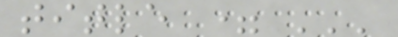title = '''
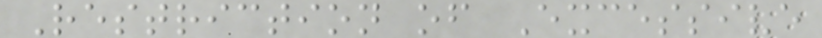Restriction of Excessive
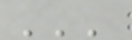'''
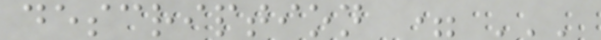description = '''
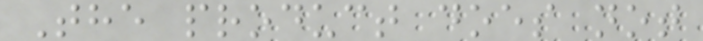The product does not
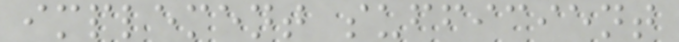implement sufficient
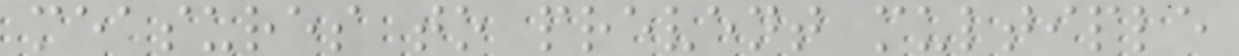measures to prevent multiple
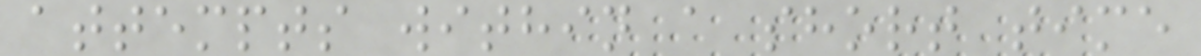attempts within a short time
